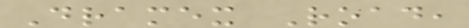Dramex Road,
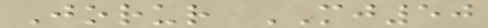Jorur MJ50
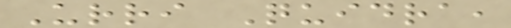Urri Quidra,
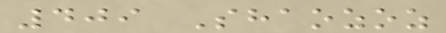409 Shaozoz
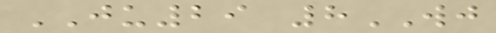JU29 8WJ
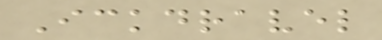Ickdravel
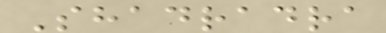Shadradra
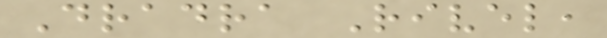Dradra Rivel,
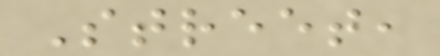Street,
